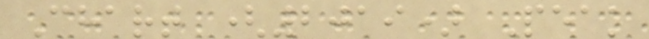Chart (2019) Peak
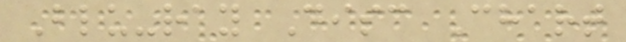Blu-ray Disc Chart
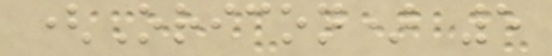(Oricon) 5
